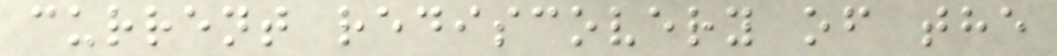current rediscovery of the
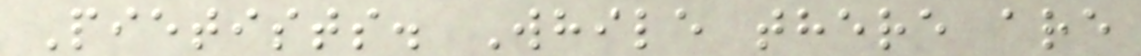Pietists. While there are
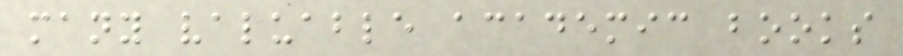many valuable academic books
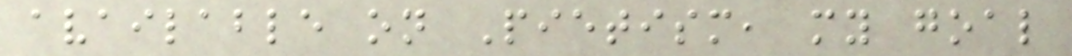available on Pietism, my goal
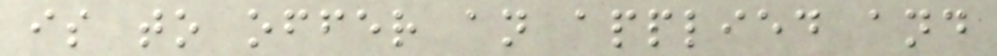is to offer an applied and
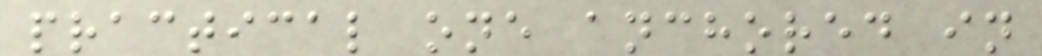practical one anchored in
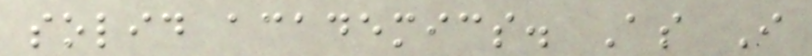solid academics. As I
